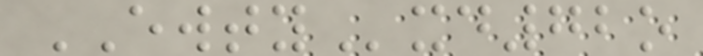EWTYxd72o
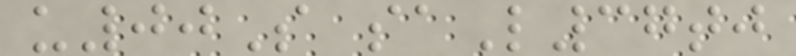u00S saL37tj
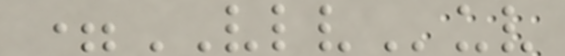=VLVuv
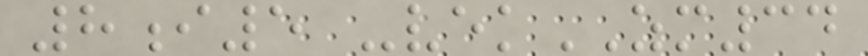8i5 -vekZM34
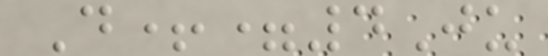D+=4Ju
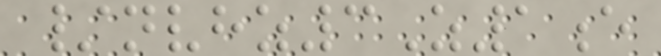/nvhz3Z1e
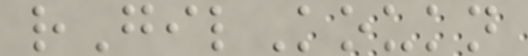rGilKoukn
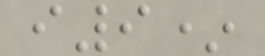i9*
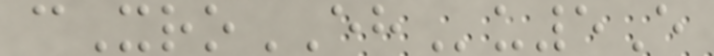cXroEHu5E
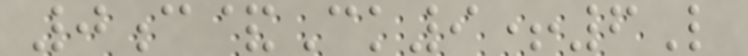0c&Ck9+6L
